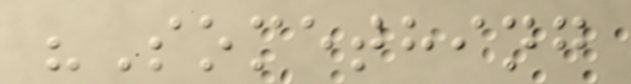"Something
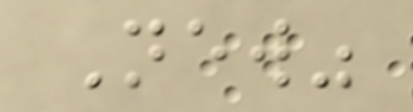New"
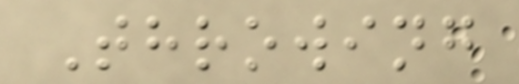Throwing
